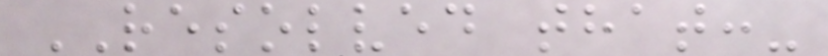RESOLVED that:-
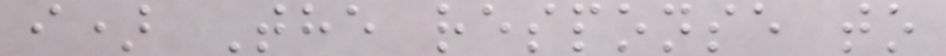i) The response to
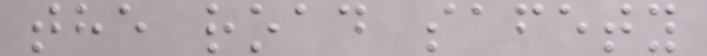the road safety
